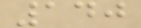140
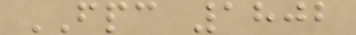FPC 1802
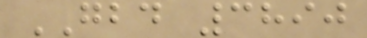GBD 3890
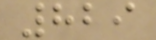829
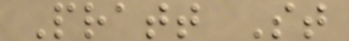Pratt St
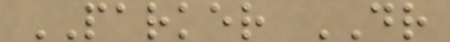PARKER DR
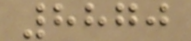8870
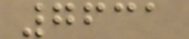7631
